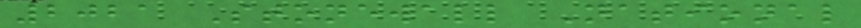2021 Stonewall National
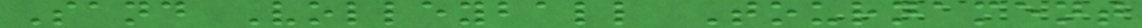Sand Volleyball Tournament
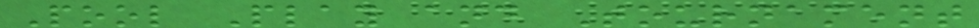Pool Play and Tournament
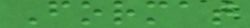Format
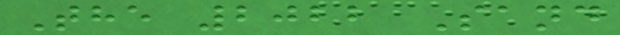The 2022 Sand
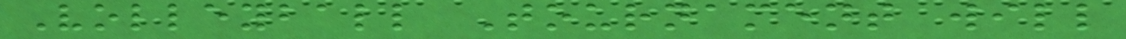Volleyball Tournament will
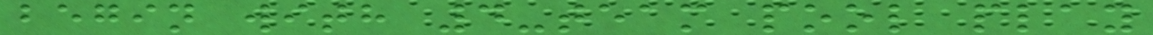begin with 4-team pool play
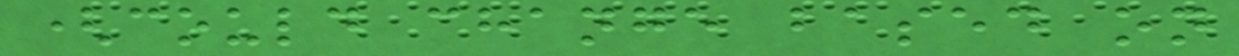(could change based on
